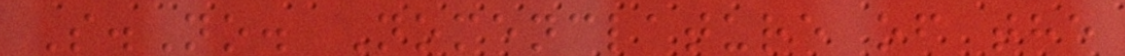S.No. Nomenclature of the
